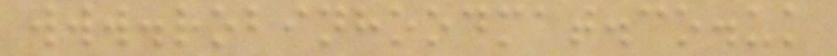www.robinhoodmat.co.uk
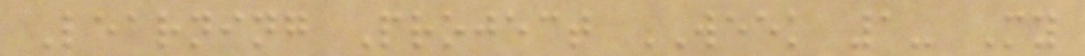Learning Project WEEK 1- My
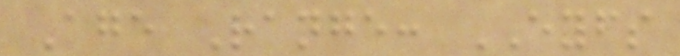Age Range: EYFS
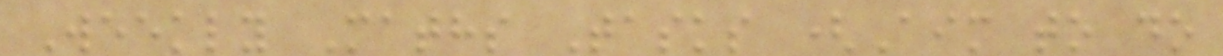Weekly Maths Tasks (Aim to do
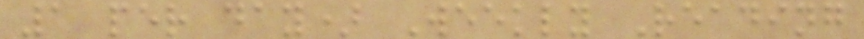1 per day) Weekly Reading
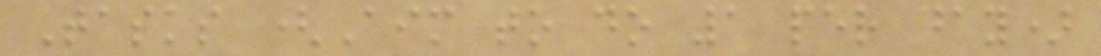Tasks (Aim to do 1 per day)
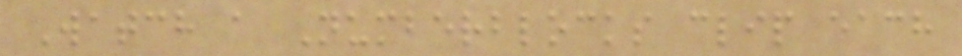Watch a Numberblocks clip each
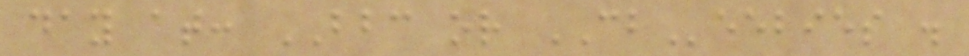day at: BBC or CBeebies .
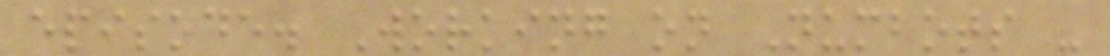episode. Working on Numbots -
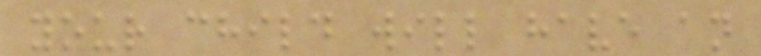your child will have an
